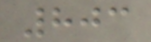803
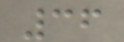36
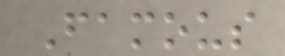Famous
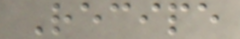Recipe
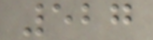527
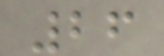26
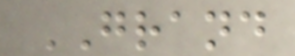GRAND
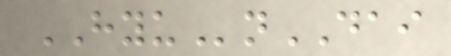HYUnDAI
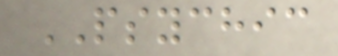PSYCHIC
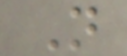N
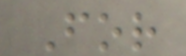For
